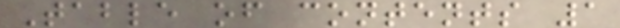Table of contents 1
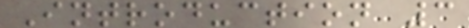Introduction 3
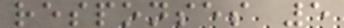responses 5
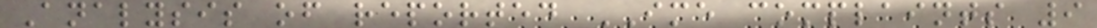Analysis of reported IME complaints 9
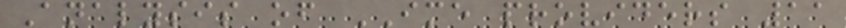Analysis of IME providers 11
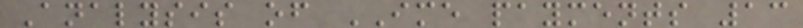Analysis of IME payments 13
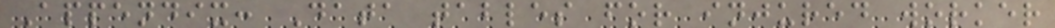Appendix: Data tables for injured worker
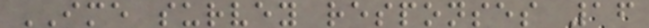IME survey responses 16
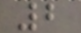2
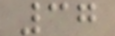37
